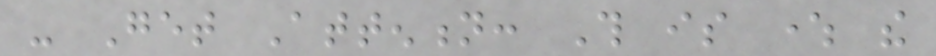- Get Attention: This is where the
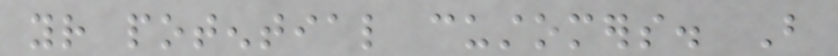your potential customers. But
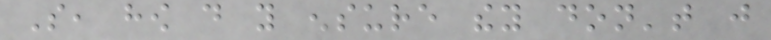So, how do you ensure they don't just
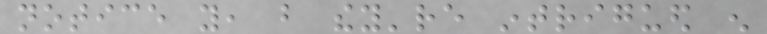notice you, but they're intrigued enough
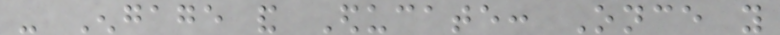- Engage and Educate: Once you
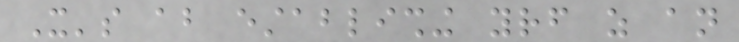It's about establishing yourself as an
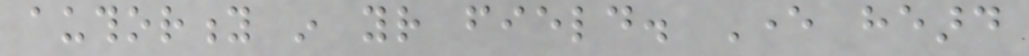authority in your field. Ever heard
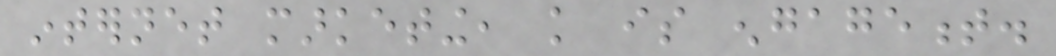internet marketing, knowledge is engagement.
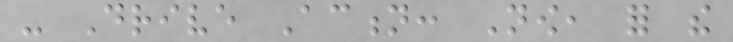- Drive Action: Now, for the
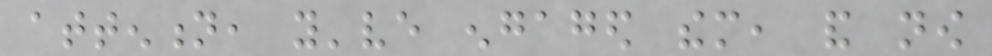attention, you've engaged them, and now
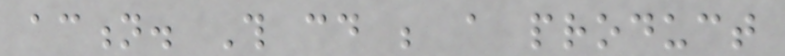action. This could be a product
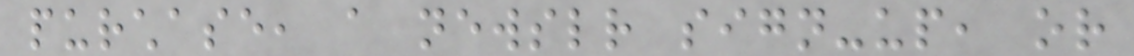purchase, a newsletter sign-up, or
